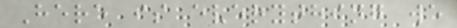Here is everything we
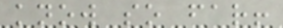know so far!
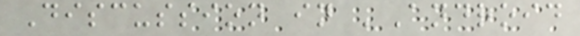Discussion in 'Android
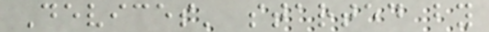Devices' started by
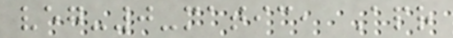veg-0-matic, Apr
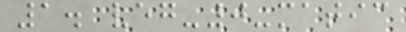1. veg-0-matic
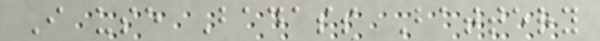I use Badass Battery
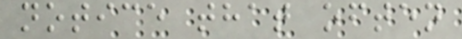notice that often
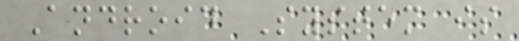Android System is
